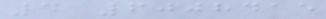4 6008415
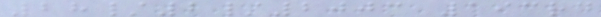28/2/2003 193rd
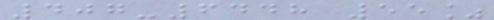407-6448 55%
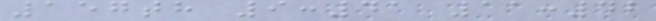157th 9:41 11:42
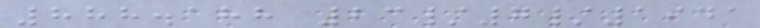888.188 23/7/1941
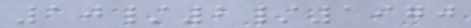10/2/1970
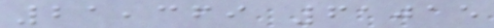21,369 61015
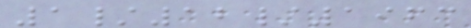1/12/1963
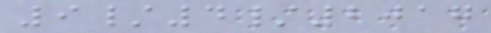9/4/2017
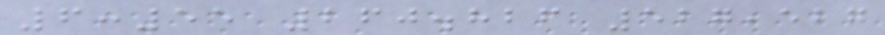6:55 260.826 527,527
